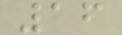16
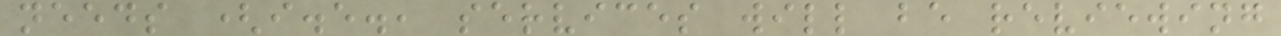needs (i.e., services will be reviewing
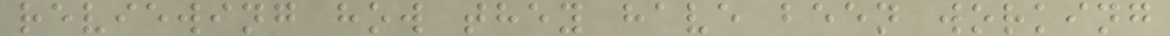reviewing how they have been working
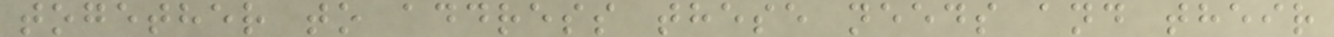together to address these needs and their
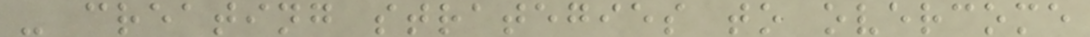- creating strategies to overcome
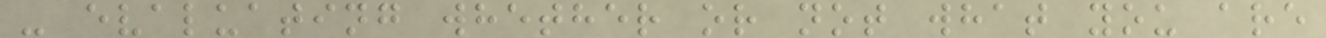- evaluating whether or not what you are
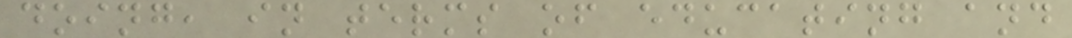doing, in terms of educating and
